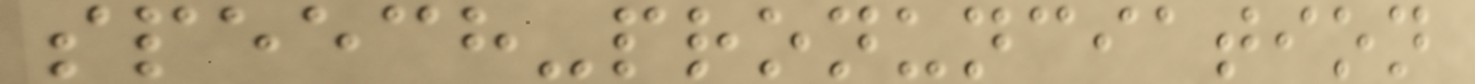speech-pronunciation
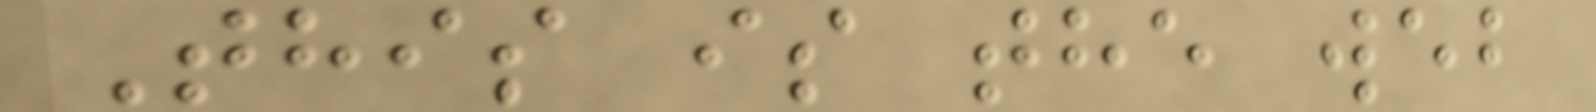This is the web
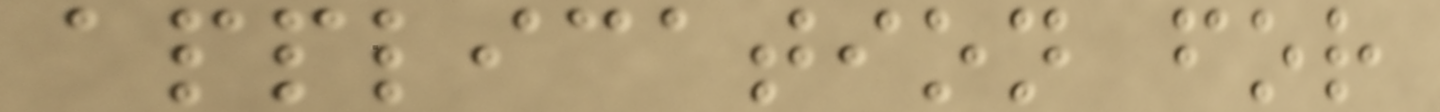application for
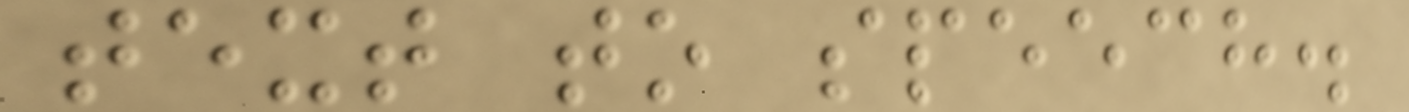text to speech.
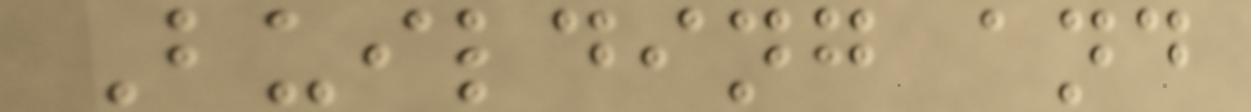Building and
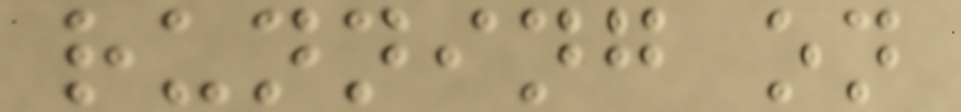running on
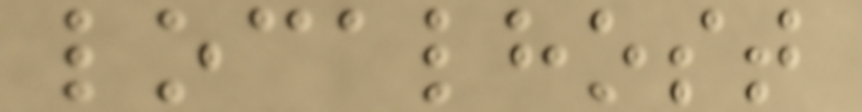localhost
